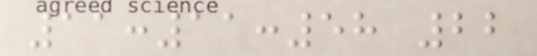11:11:58 22
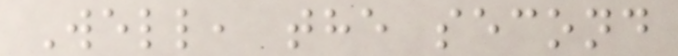Well, the second
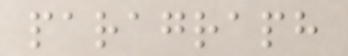paragraph
